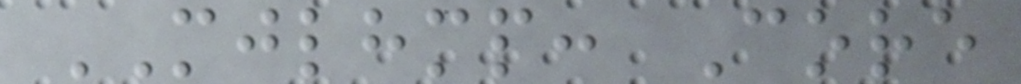MJLHMP: Core
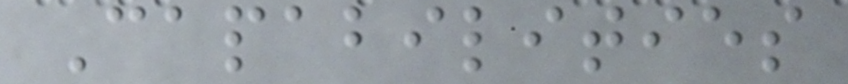Capabilities
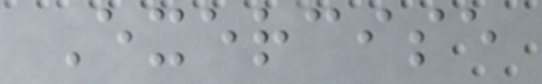Exercise
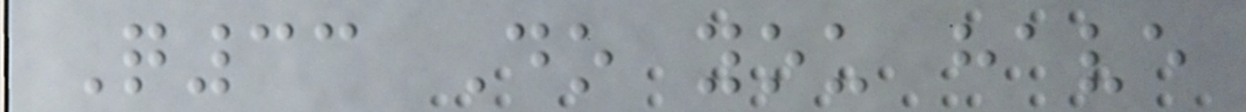Q33 Do you have
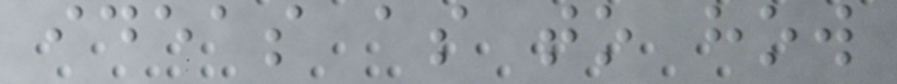ideas as to how
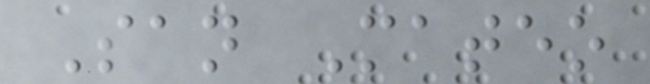San Mateo
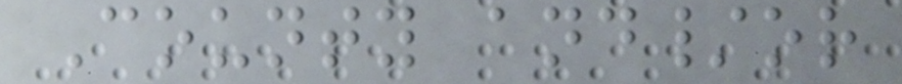County and/or
